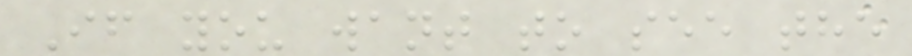If you want to see the
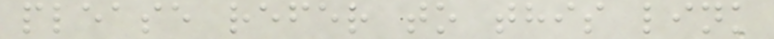please refer to this link
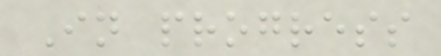In progress
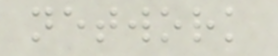network
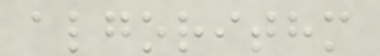algorithm
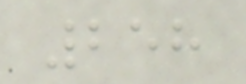258
